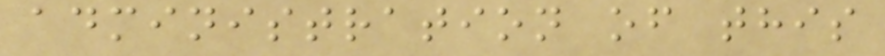administration of this
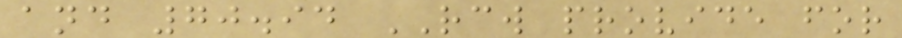and 70.94 RCW provide for
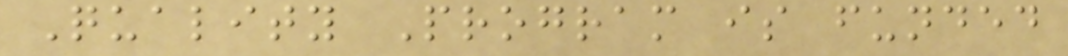Quality Program is funded
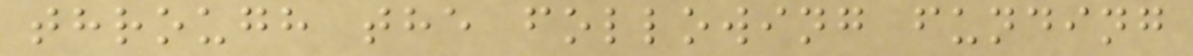through the following funding
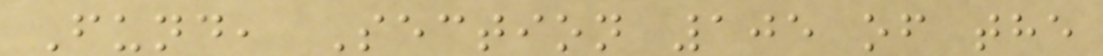Fund, Section 105 of the
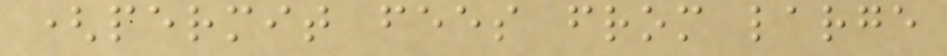(permit fees from large
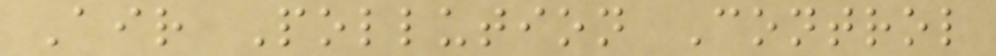Air Pollution Control
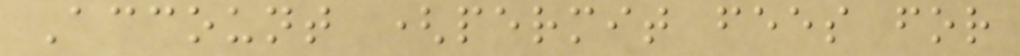Account (permit fees for
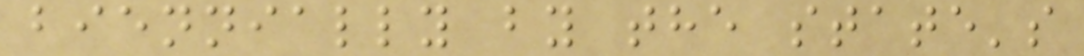biennially by the state's
